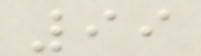99
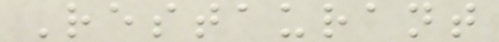Restaurant
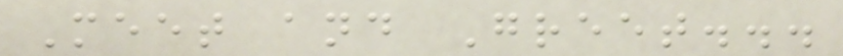Meet and Greet...
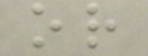or
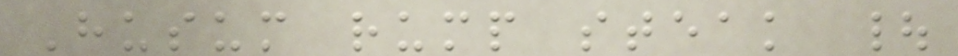Husum rump steak |
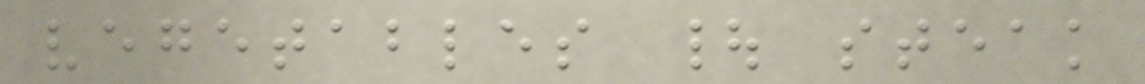vegetables | steak
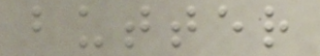butter
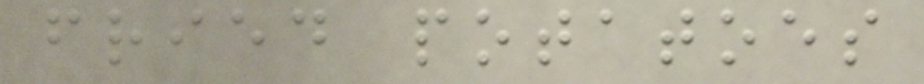fried potatoes
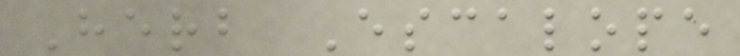Herb Escalope
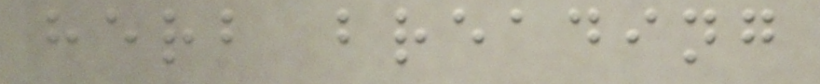herb breading
